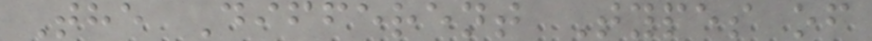The Different Types of
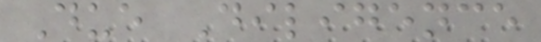Due Diligence
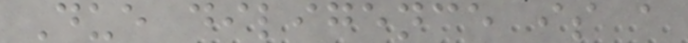Due diligence is a
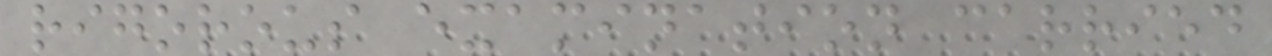rigorous examination carried
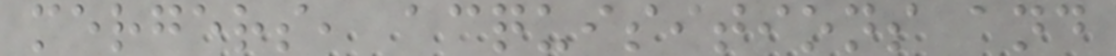mergers, acquisitions and
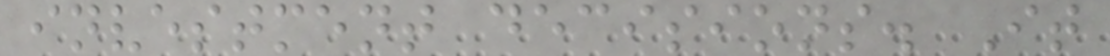investment decisions. It
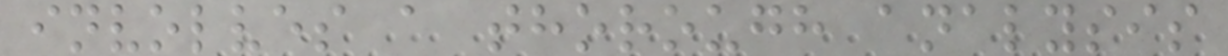involves a thorough analysis
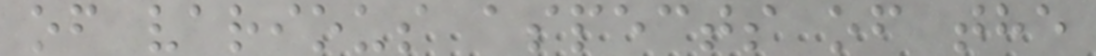of various aspects of the
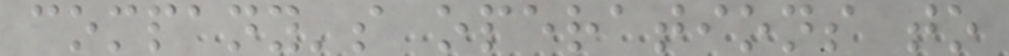company's operations to
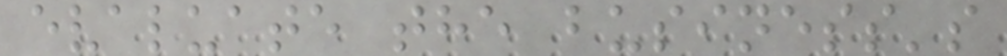evaluate the business's
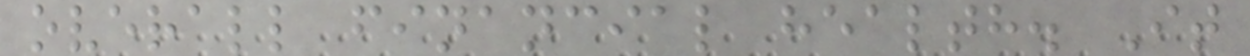overall financial health. It
